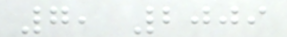7, 2009
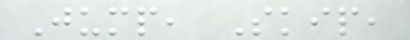Jump, Skip,
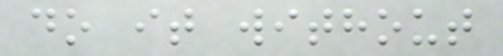do it without
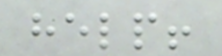help!
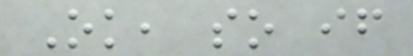Ok, so if
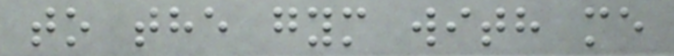to the gym with me
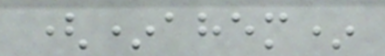(*ahem*
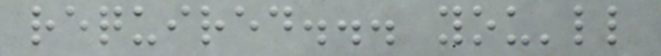required... you'll
